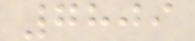7809
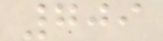709
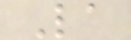La
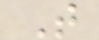T
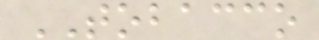TOBACCO
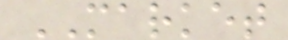MARKET
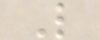L
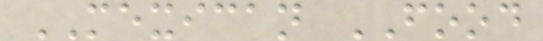MEXICAN FOOD
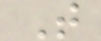T
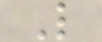L
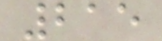215
